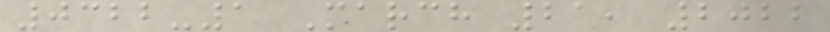0322-1 March 21, 2022
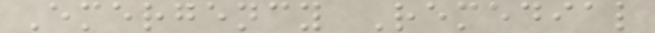Emergency Remedial
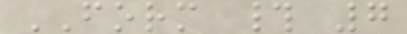FORM # 7
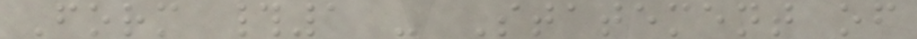Form #1 - Statement of
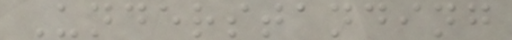Understanding
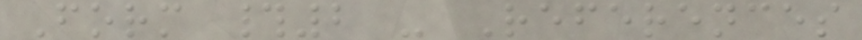Form #2 - References
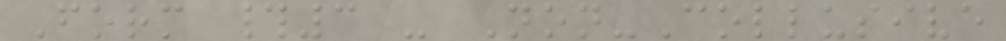Form #3 - Non-Collusive
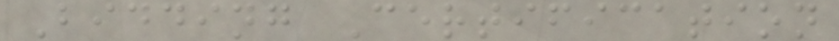Bidding Certification
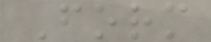Form
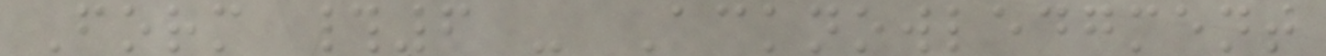Form #6 - Acknowledgment
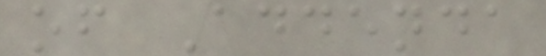of Addenda
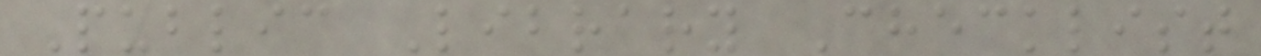Public Library Checklist
